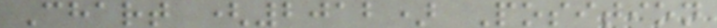Chart (2012) Position
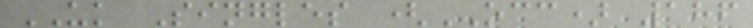UK Singles (OCC) 186
